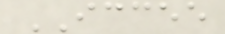ICCEE
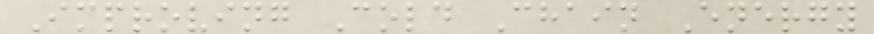Improving Cold Chain Energy
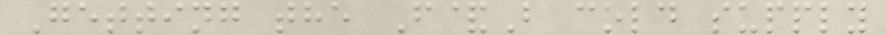Getting the F&B cold supply
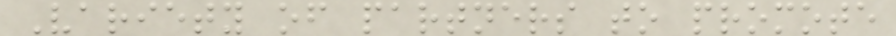Variety of partners to promote
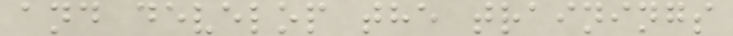and develop the trainings
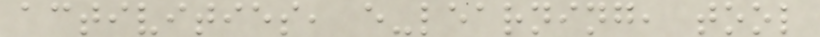activities, e-learning, tool
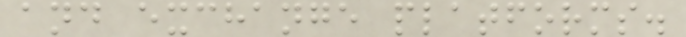and exchange platforms.
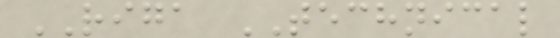RIGA TECHNICAL
